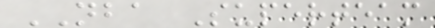NBA Superteam
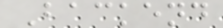Backend
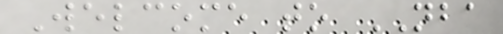Welcome to NBA
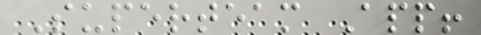Superteam App!
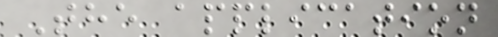The application
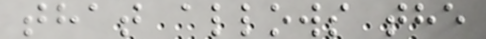that allows the
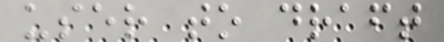user to draft
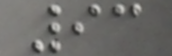93
